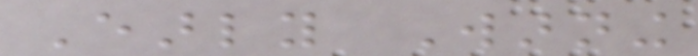Early Warning
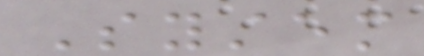System
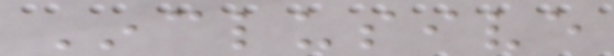Inclusive
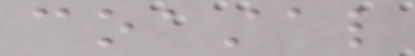coastal
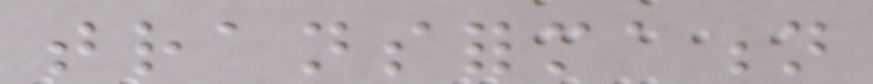transformation
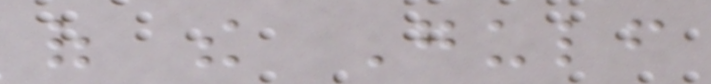of the Gulf
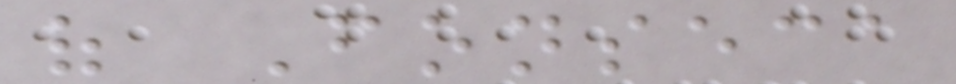of Fonseca
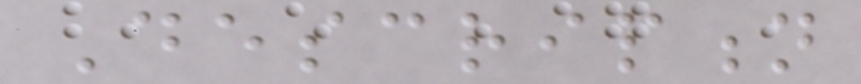Description
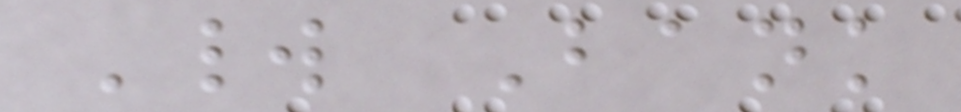World Bank
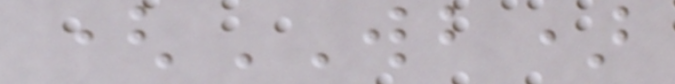(WB)
